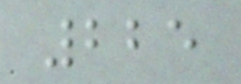225
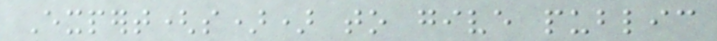Expert(s)) to give public
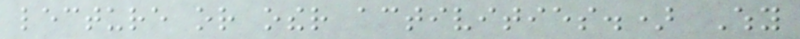lecture or other activities.) Why
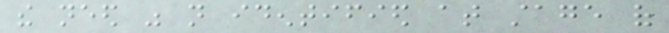the need was not identified at stage of
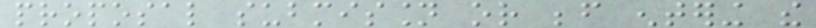proposal submission or before entering the
